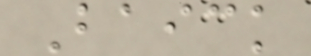Baick
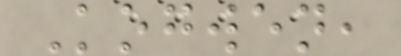Kogwen,
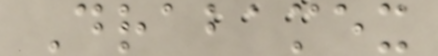Drabamex
